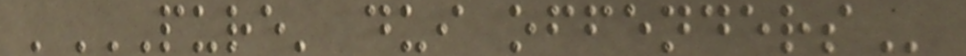'PURE' DUI OFFENDERS
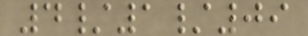4/1/09
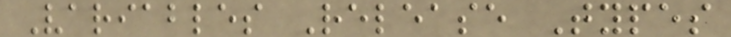Variables Release Types
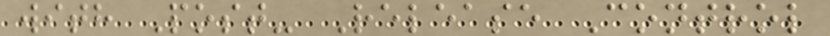with Post- Release Control
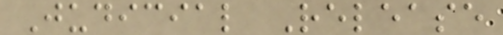Judicial Release
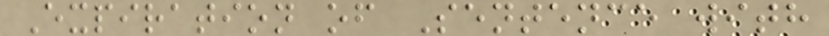Expiration of Sentence with
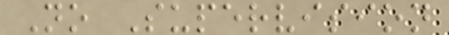No Supervision
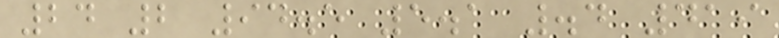24 2 94.5 5.1 .4 419
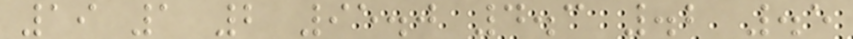19 1 2 95.0 4.3 .2 .5
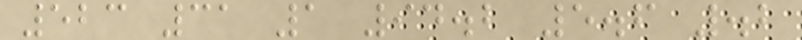523 31 1 94.2 5.6 .2
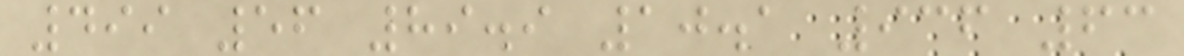499 56 89.9 10.1 936 63
